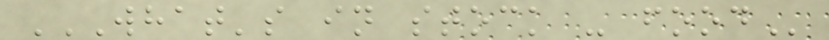WHAT'S IN STOCK - FOOD
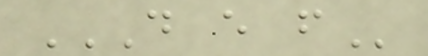D E F
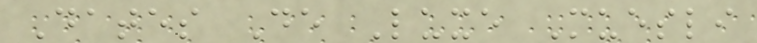Dates De Luxe Muesli
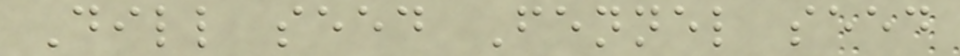Dill seed Fennel seed
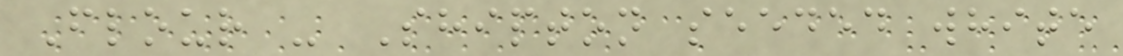Flour - Shipton seeded white
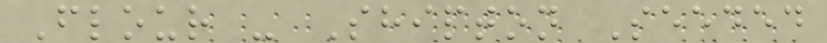Flour - Shipton Seeded
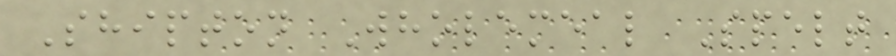Shipton Wholemeal Spelt
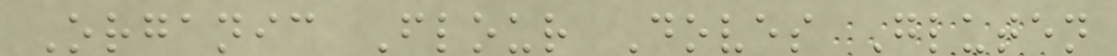Organic Flour Doves Gluten
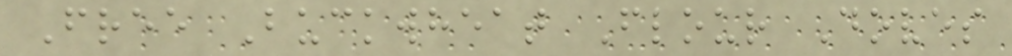Free Buckwheat Flour Doves
